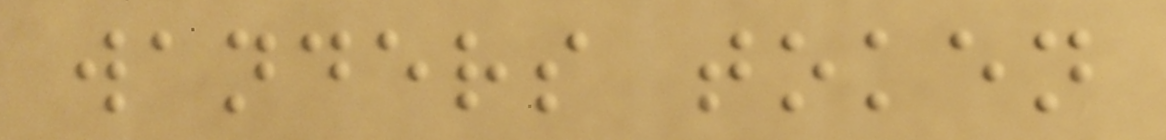wanders token
